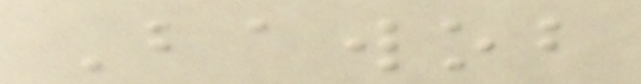Bawob
